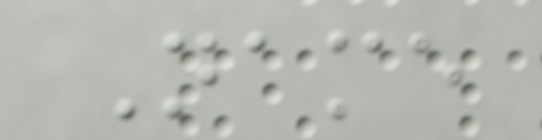Name
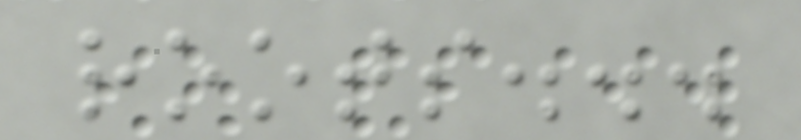roots...
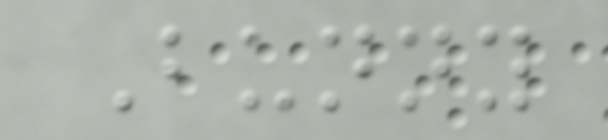Bunny
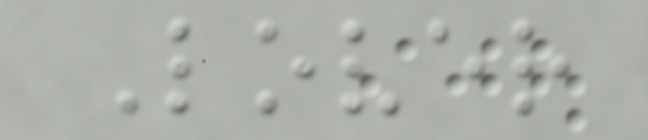Lover
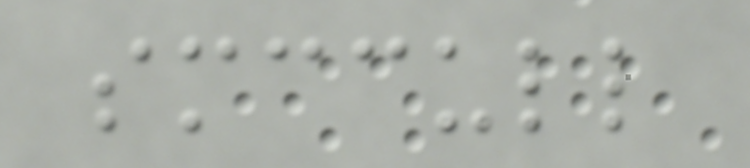smccull
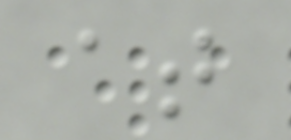at
